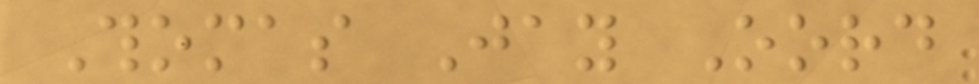Thomas Jay Oord
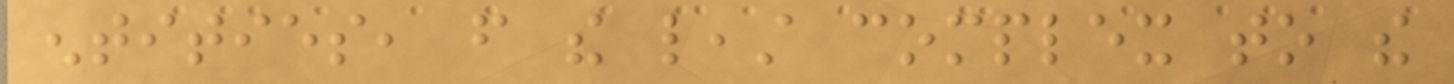entities, from the least complex to the
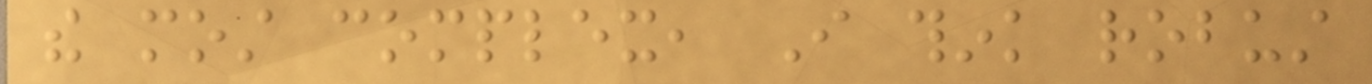the most complex, I think robust
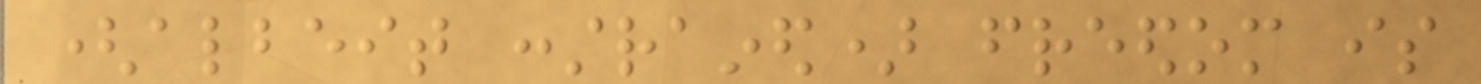(albeit constrained) freedom is
